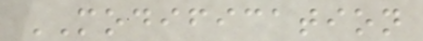MODIFICATION
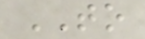TO
